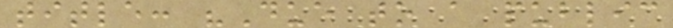title: "Due to a public
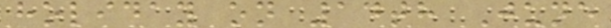holiday on 14th June
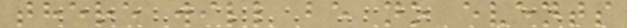there will be no events
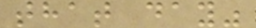that day"
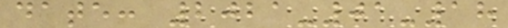date: 2021-01-18
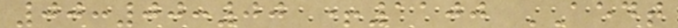00:00:00 +1100 AEDT
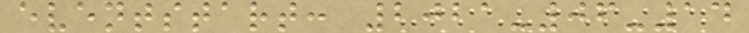eventstart: 2021-06-14
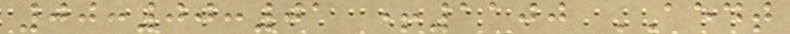00:00:01 +1100 AEDT
